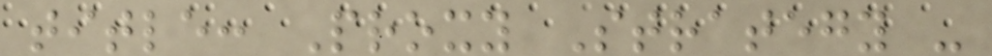title: Proxy Strategy -
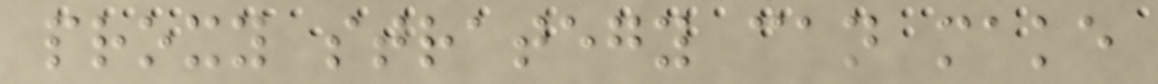proxy strategy can make
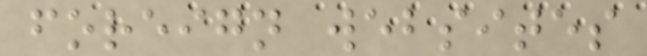foreign websites
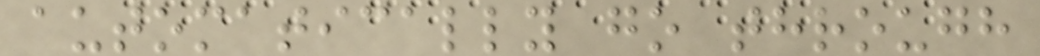automatically go through
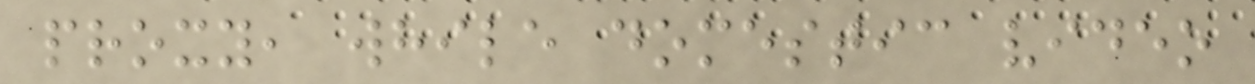proxy, while domestic video
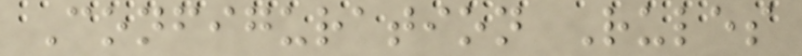Configuration Rules
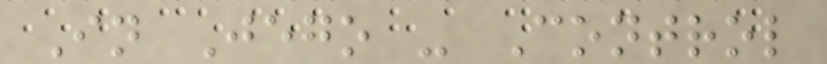In Jego - Control
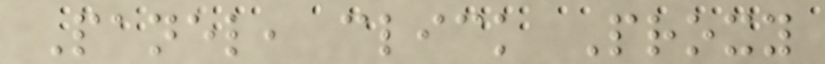Panel, click Proxy
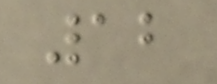12
